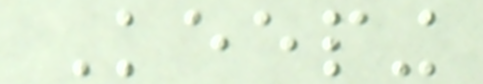Keeping
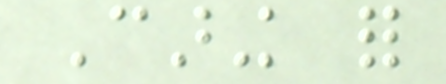Caring for
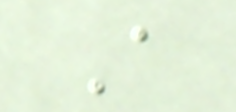A
